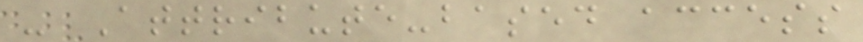- Attribute-based access
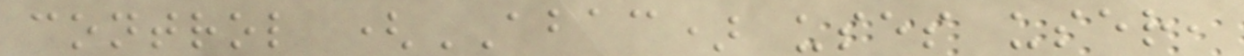control (ABAC) uses user,
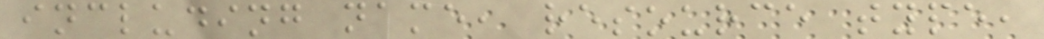including name, resource type,
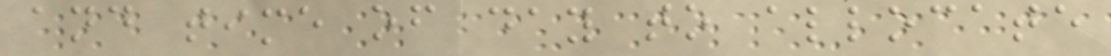and time of day to allocate
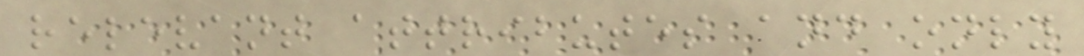relevant attributes and only
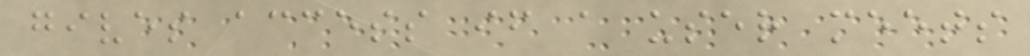gives access if a user meets
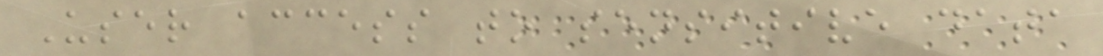User access to sensitive data
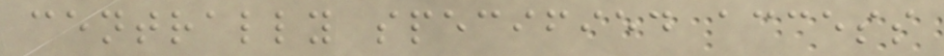centrally specified access
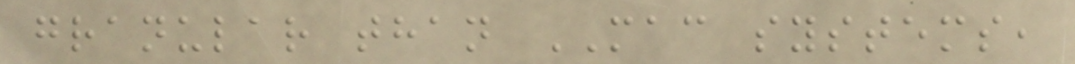granular than MAC systems,
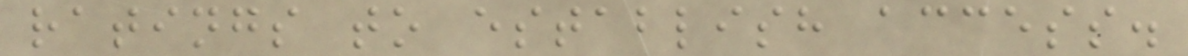ratings to establish access.
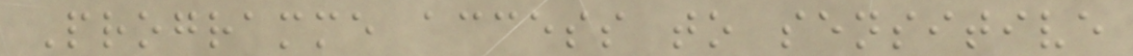Programme access to sensitive
